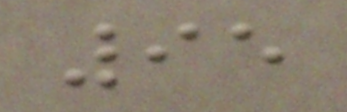95
